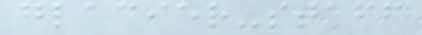glacier-staff
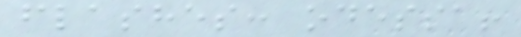flashes: odessa!
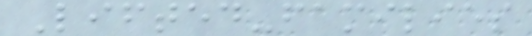Lifted-families
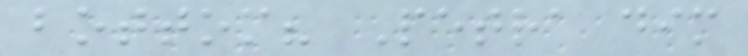bottom? Petra dim
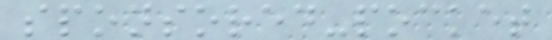sponsored-pocket
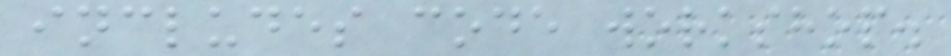includes code workshop.
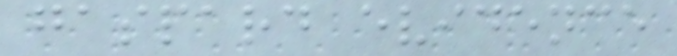gaspard evidence
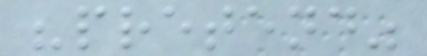"pretend"
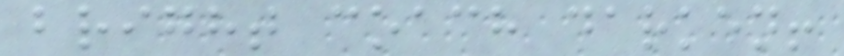bright coach darken!
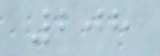208
